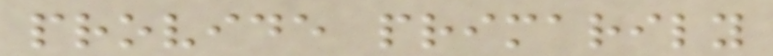provide primarily
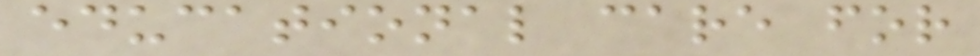educational care for
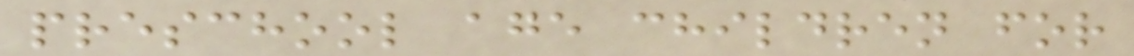preschool age children for
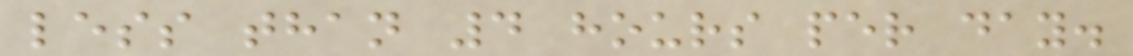less than 4 hours per day.
